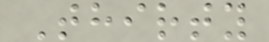Thirty
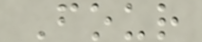Four
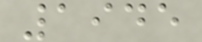1945
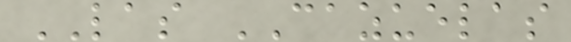LAS CAZUELAS
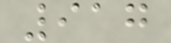917
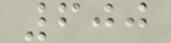600
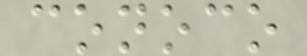conoco
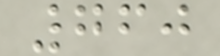760
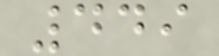449
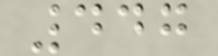447
